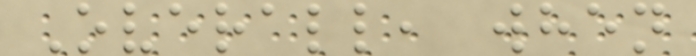Overall, when
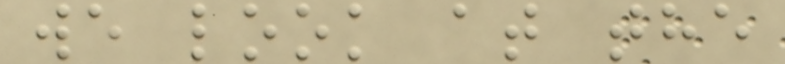we look at the
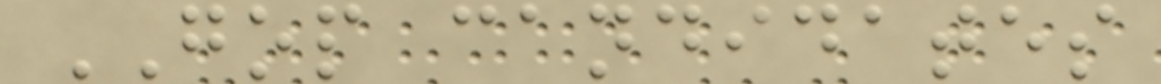GOP candidates
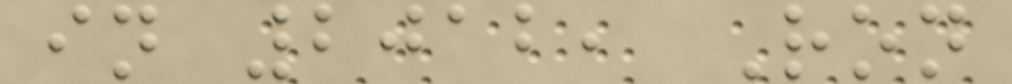in 2012, Ron
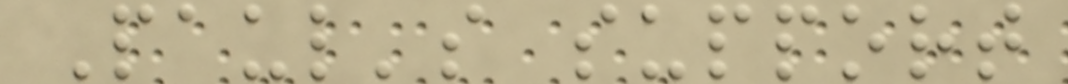Paul's support
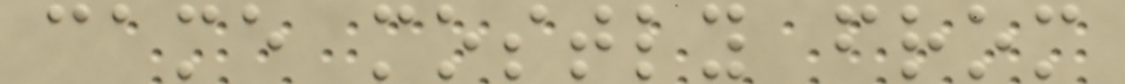came mostly from
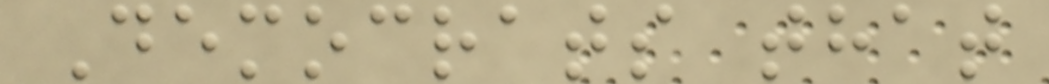Democrats that
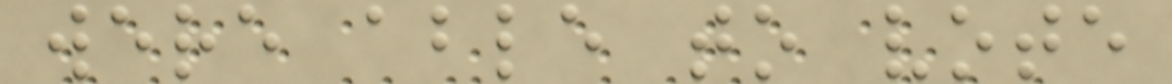were able to vote
